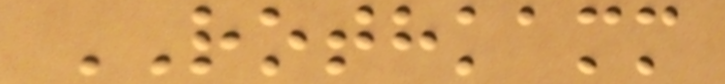ROTHKAMM
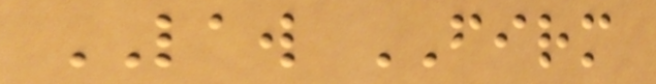LAW FIRM
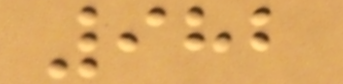982
